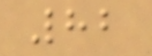82
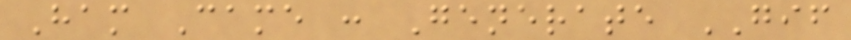Ham Came : Generate GIF
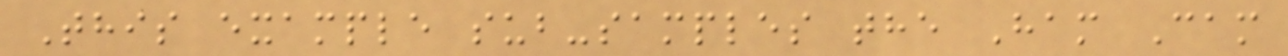This example sub-samples the Ham Cam
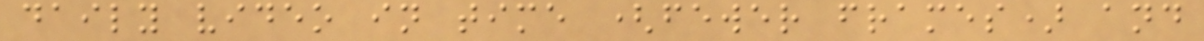daily video in time (fewer frames) and
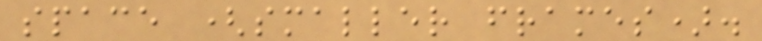space (smaller frames).
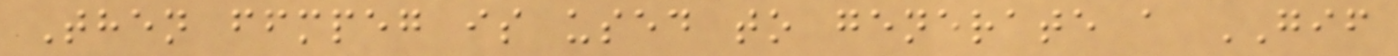Then ffmpeg is used to generate a GIF
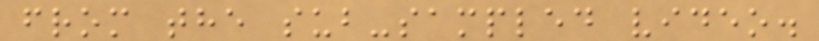from the sub-sampled video.
